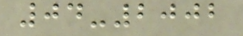04-2002
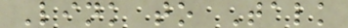Link to Talk
